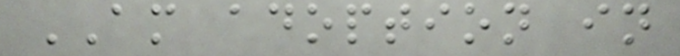AM adoption in
